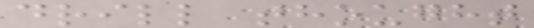drill thought
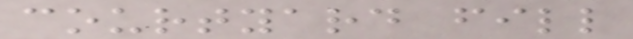courtyard fill
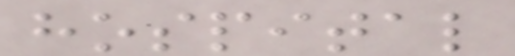hospital
